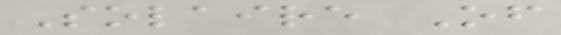Solaire Of
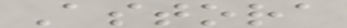Astora
